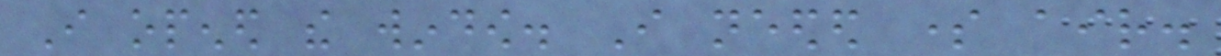I opened the window. I needed some air.
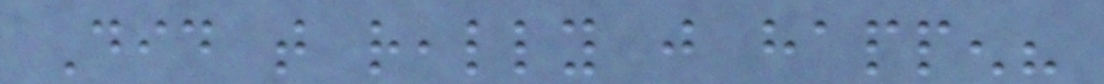Did that really just happen?
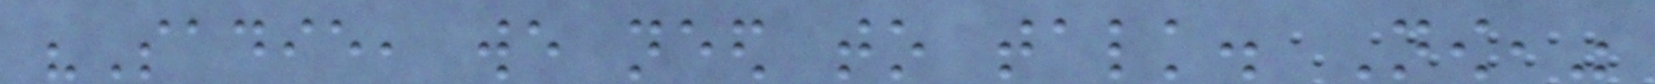"Sadie, we need to talk. Now,"
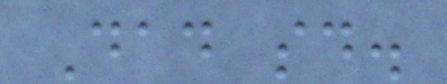Dad said.
